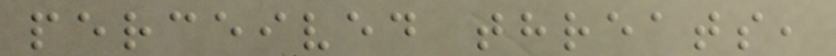perceived threats,
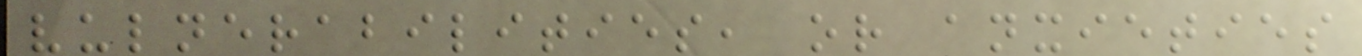vulnerabilities, or anxieties
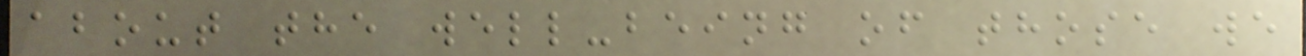about the well-being of those we
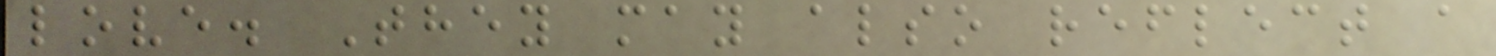love. They may also reflect a
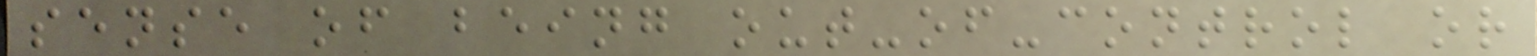sense of being out-of-control or
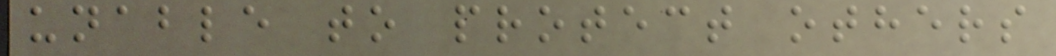unable to protect others
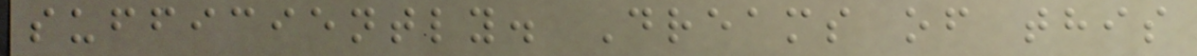sufficiently. Dreams of this
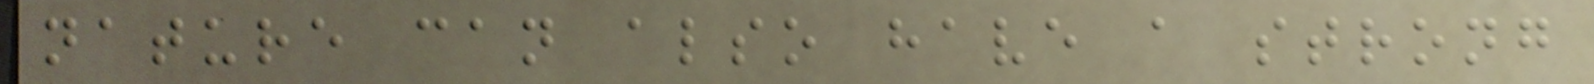nature can also have a strong
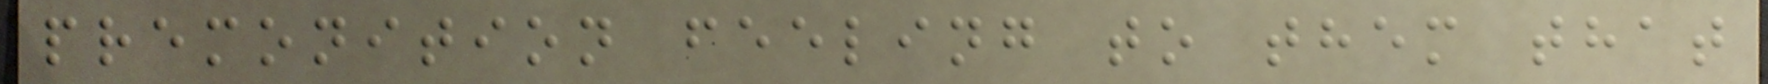premonition feeling to them that
